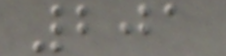201
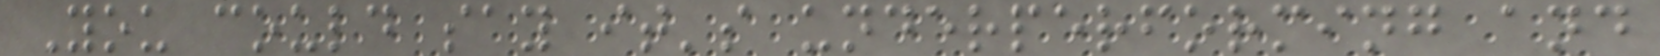You could say it's underperforming and
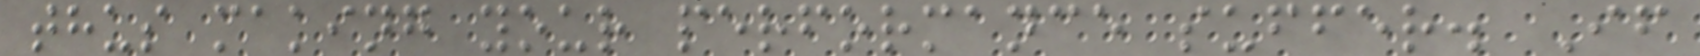thus making your performance suffer. If
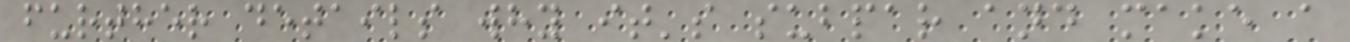further details why it's subpar and make a
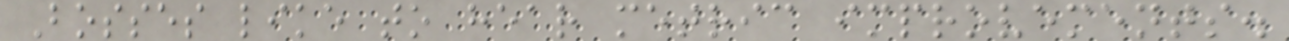Bosses like to hear metric improvements.
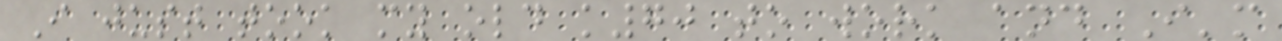I just took my old k70 to work and I'm
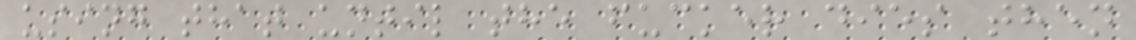using that until the fucker dies then
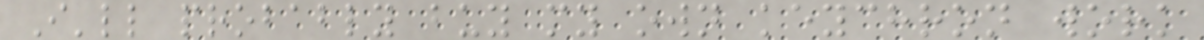I'll probably buy my own keychron work
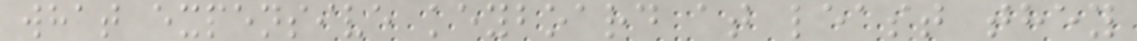what expensive keyboard at least they
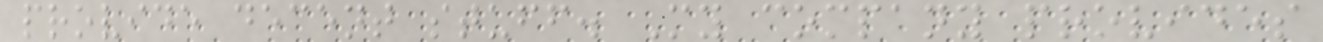provide decent stuff. My company provides
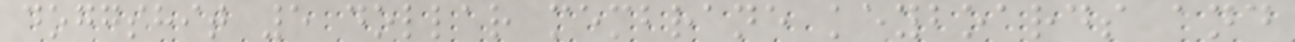doggshit 5 dollar membrane keyboards and
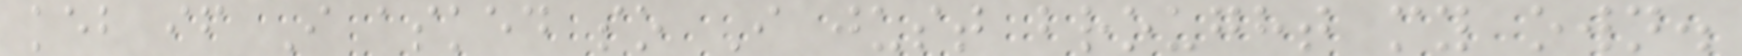keb if I asked so I just brought my own.
